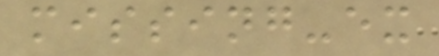missing-ex
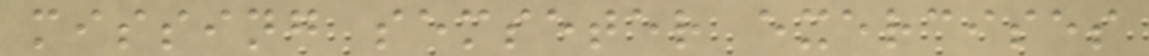missing semseter exercises
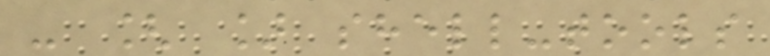- [ ] shell-tools
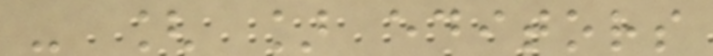- [ ] editors
